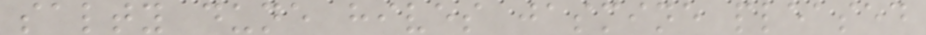salty dune hives jasmine pleased
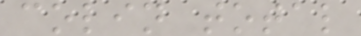colin total
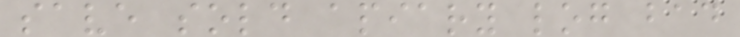save sold apiary log bad
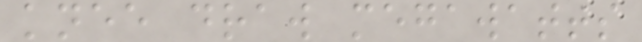knee draw megawatts
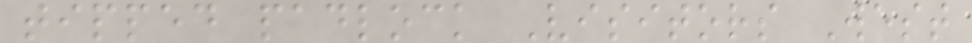tipped padlock Visitors West
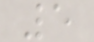5
